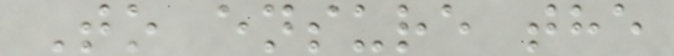To ensure the
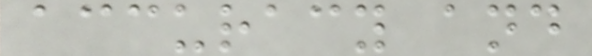accuracy and
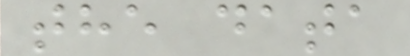the data
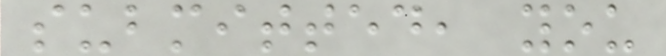submitted, you
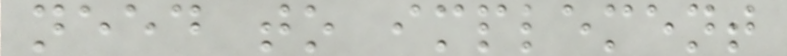need to implement
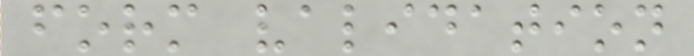form validation
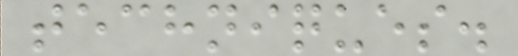techniques.
